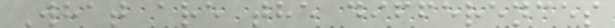What are the differences
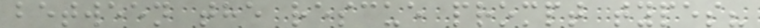between the rescue prompt types?
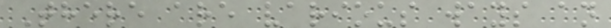There are various ways an
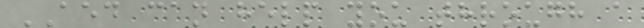AED can help you through a
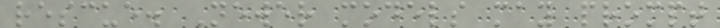rescue. Newer models may prompt
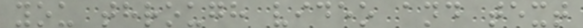you through video and text
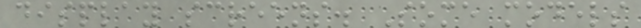display screens. Some models
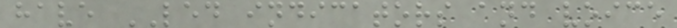have LED indicators and voice
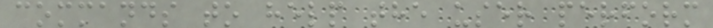commands to help the user perform
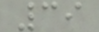39
